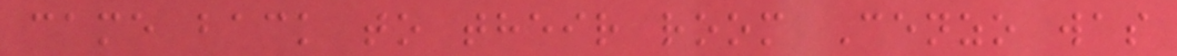came back to their room Cenzo was
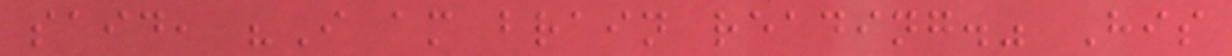said, "I am brain reading." His
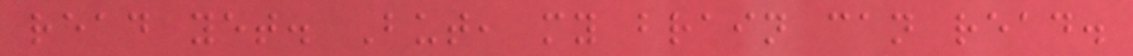read yet. But, my brain can read.
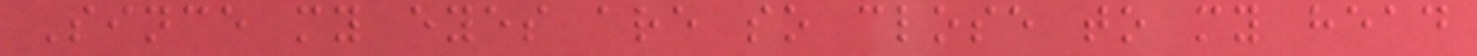Since my eyes are so close to my head
